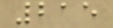215
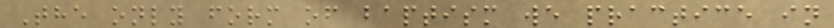The only form of baptism we practice in
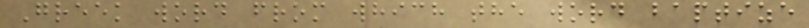Greek word from which the word baptize
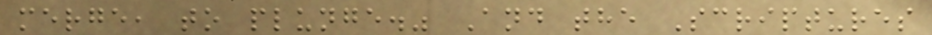merge, to plunge." And the Scriptures
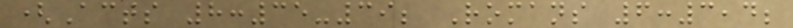(Acts 8:35-39; Romans 6:3,4;
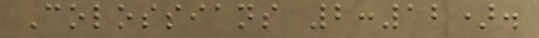Colossians 2:12).
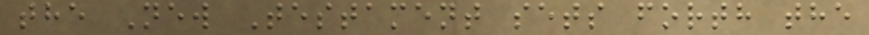the New Testament sets forth the
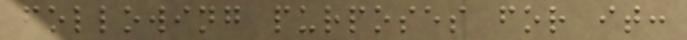following purposes for it:
